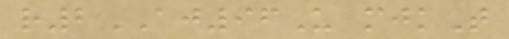r2AJ96U mjkT
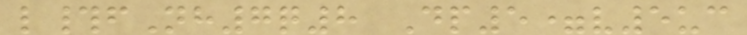l#fNh7q8 Dp5=v5uc
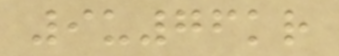9u76kr
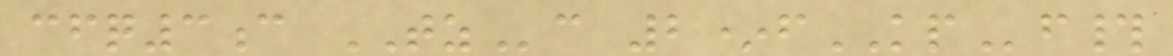cfq3c TZc 2*fKPf#
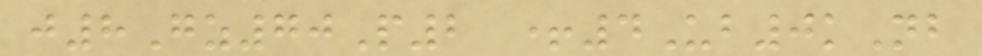j8Gz70P2 +4Ub0kNb
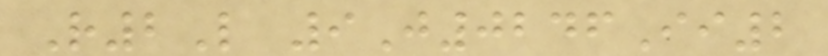R2L 9J0246Ii2
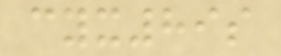cyx89s
